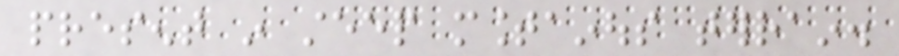present in steep mountainous terrain.
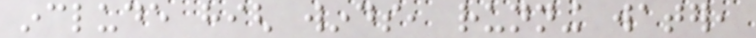include high winds, running water,
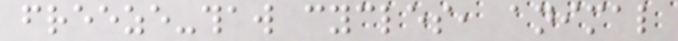freeze-thaw cycles, animal
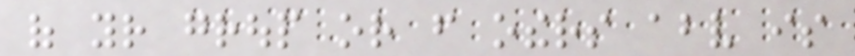of your group or from others above is
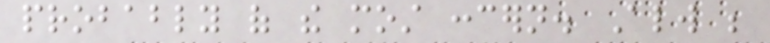probably of the most concern. Always be
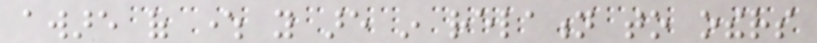aware of where you are in relation to others
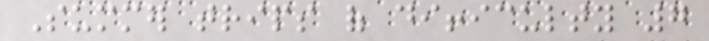Summer trips of difficulty 7
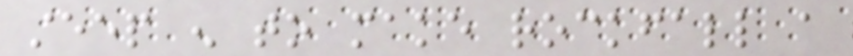steep enough to make rockfall a
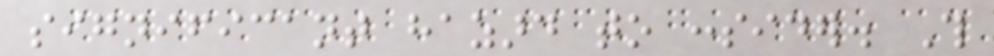significant hazard to consider. This
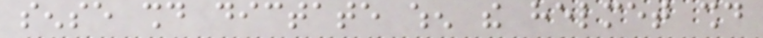sense should dictate when the helmet should
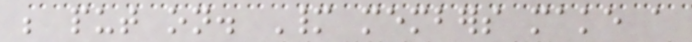be put on. Many members make a
